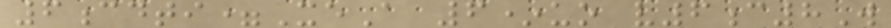6cdti=XeA 6*uo v6c8W
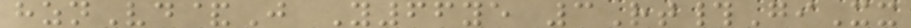hznVd&J Y66ye 3Rt#GiXx
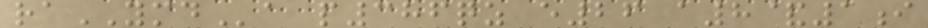raYMDa p386qz e26 a8&1i
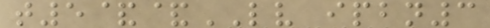t5&&LV ipbn3
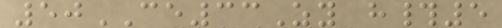50CE33Zy h#5
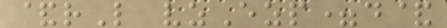&rL vzEzp=d&
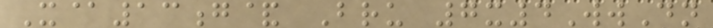X@13g& Bru 7x4WwDn
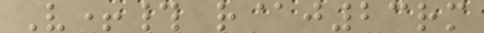V+# r@j23rm
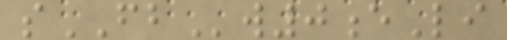sFBw0eLi
